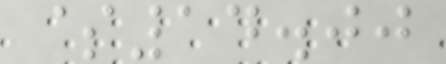$14.00
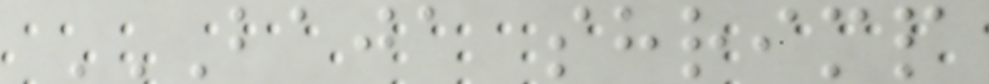BAJA SHRIMP
